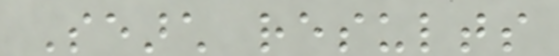Search results
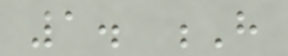1. H
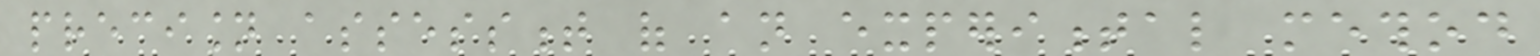precision assessment of an experimental method
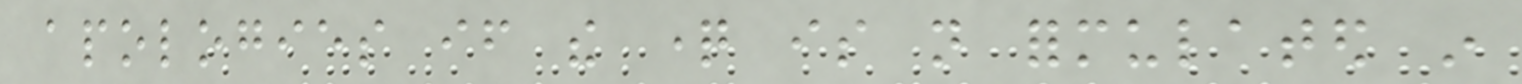apologies if the question is not formulated in
